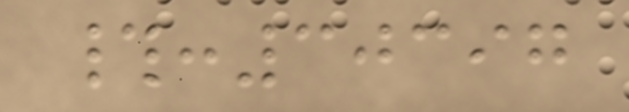#:30397
